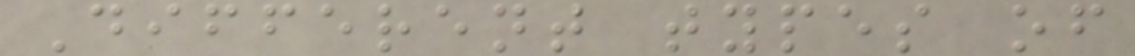Different types of
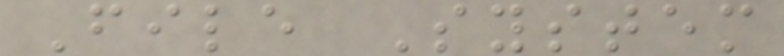File System
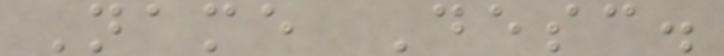Name Desc.
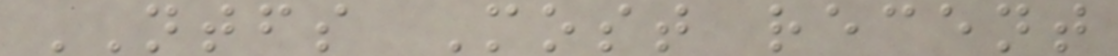NTFS Most recent
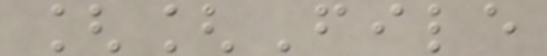[[File
